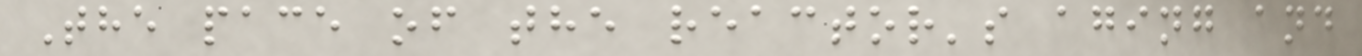The pace of the reactor's aging and
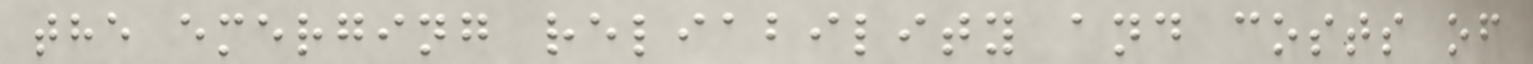the emerging reliability and costs of
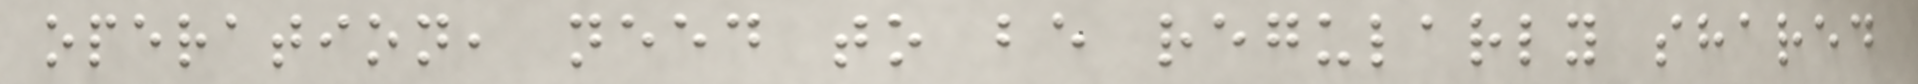operation, need to be regularly shared
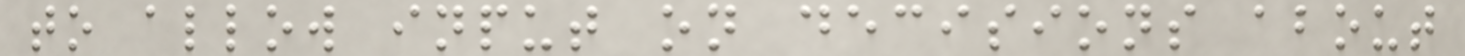to allow input on decisions about
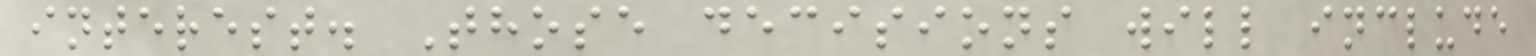interest. Those decisions will include
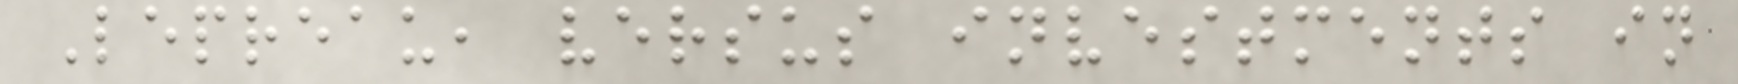Lepreau, versus investments in
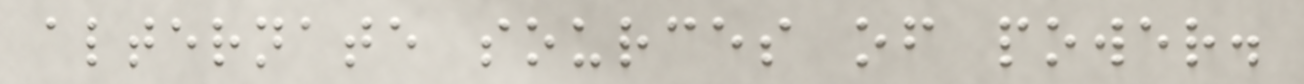alternate sources of power.
